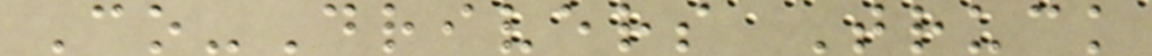Co-Drivers Truck
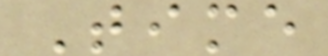Time
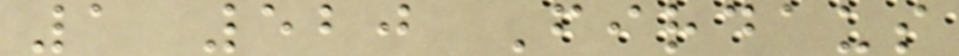1 520 Firdaus
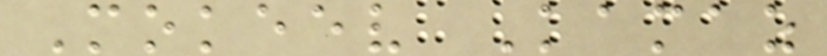Mokeev Kamaz
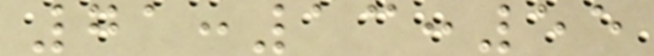71:13:55
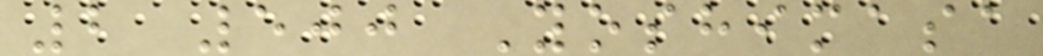2 500 Yoshimasa
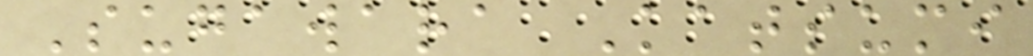Sugawara Katsumi
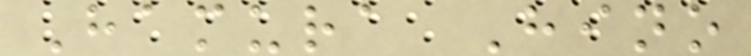Hamura Hino
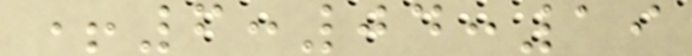+6:04:19
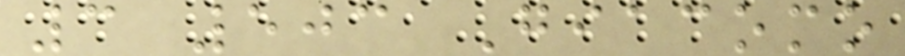3 503 Giacomo
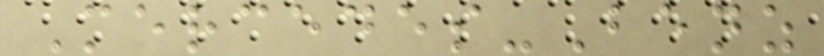Mercedes-Benz
